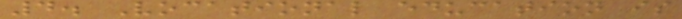4. Vocational education is
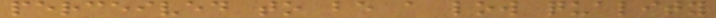perceived to be a low quality
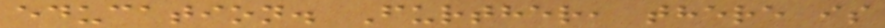education. Further, there is
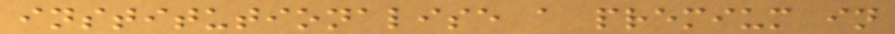institutionalise a premium in
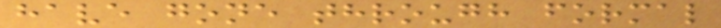have gone through formal
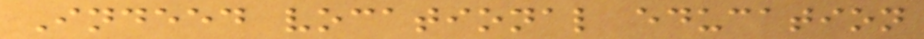Indeed vocational education
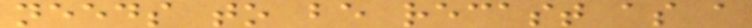needs to be recast as a
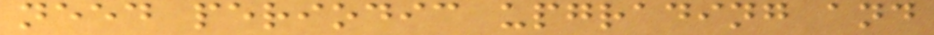need periodic upgrading and
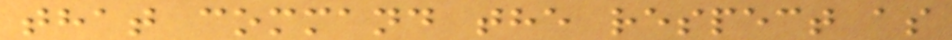that command the respect as
